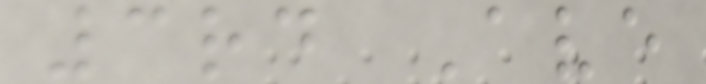3rd Ave
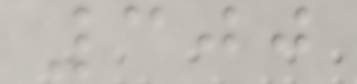300
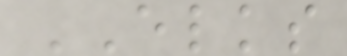ELKS
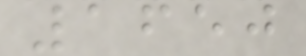1650
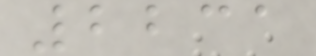2231
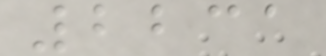2231
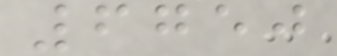6750
